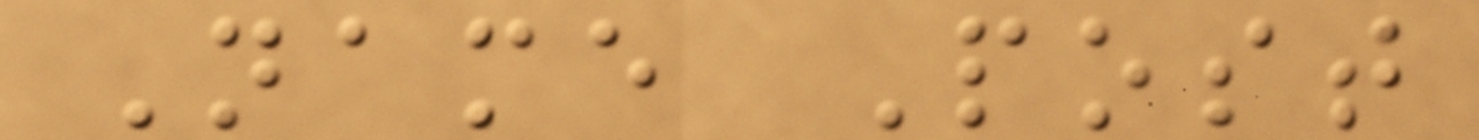Name Post
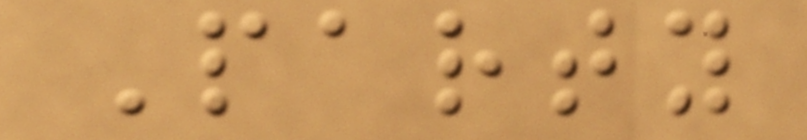Party
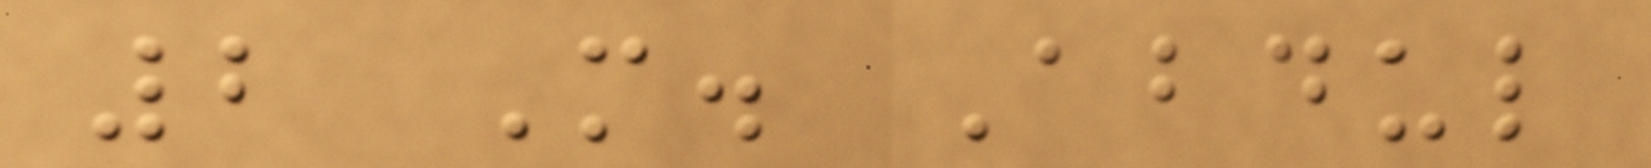2 M. Abdul
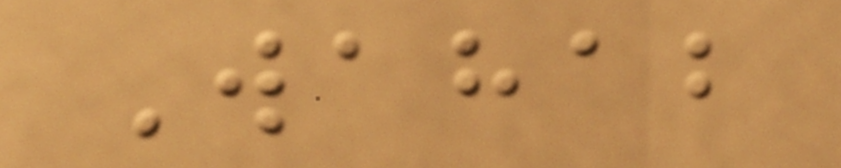Wahab
